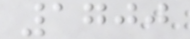1700
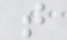t
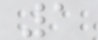1
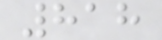818
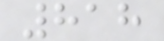818
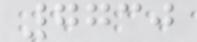7730
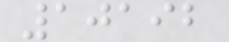10192
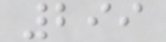299
